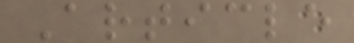Article
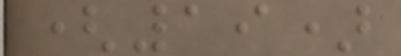(19)
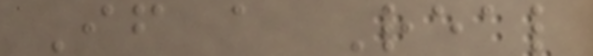If a Real
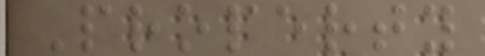Property
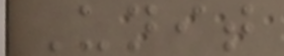Unit
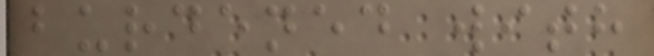burdened with
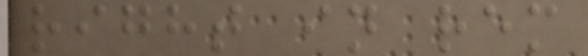right in rem
